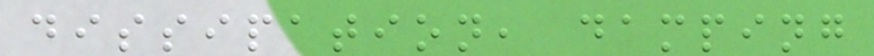dissipation, damping
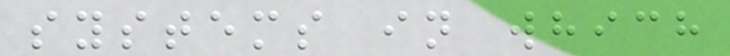systems in which
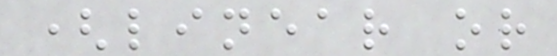(linear or
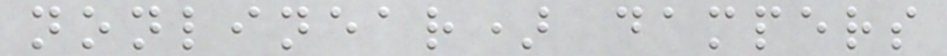nonlinear) dampers
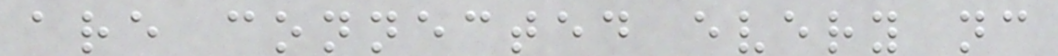are connected every nc
